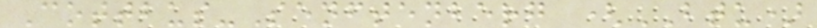Cottbus-Senftenberg (BTU)
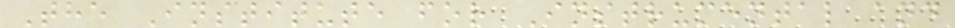The Institute for Instrumental and
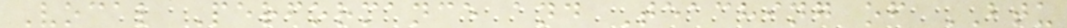Vocal Performance and Teaching of BTU
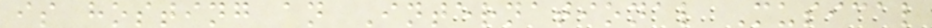is hosting an International Musical
